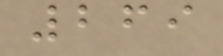269
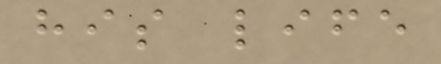his life
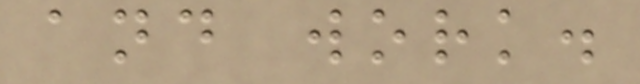and work.
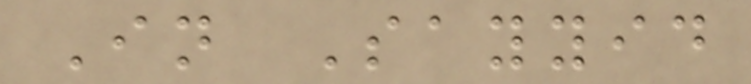In Sayyid
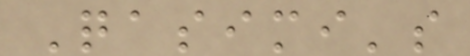Qasimi's
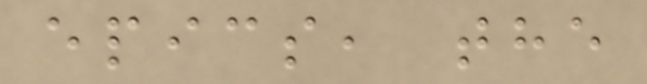epics, the
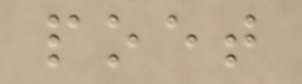poet
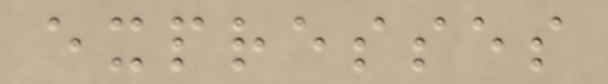expresses
